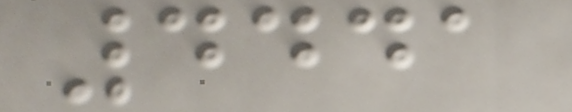4441
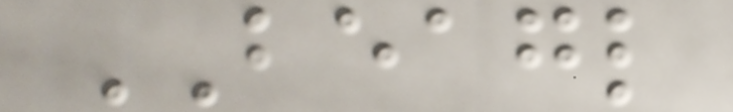BEAGL
